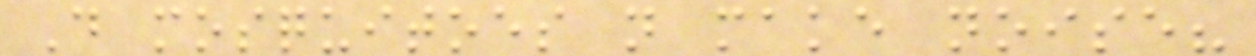Do mosquitoes not make noise?
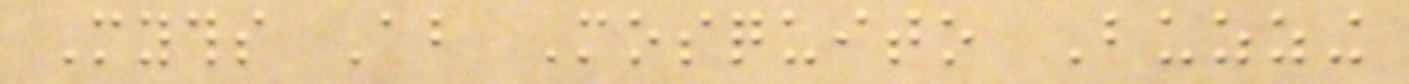Myths About Mosquito Buzzing
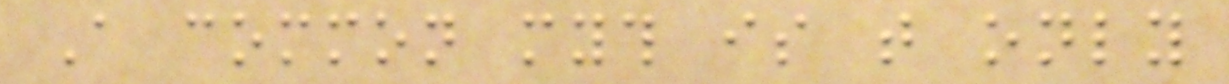A common myth is that only
